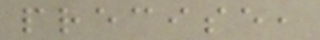precise,
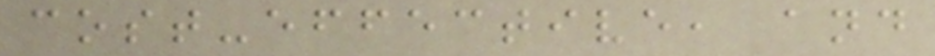cost-effective, and
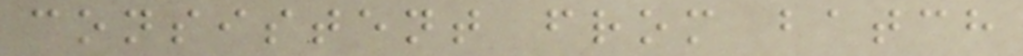consistent from batch
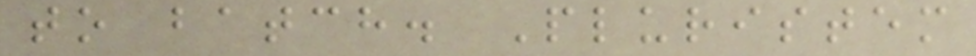to batch. Pluristem
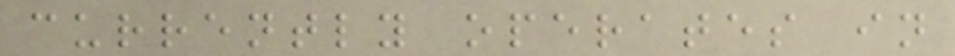currently operates in
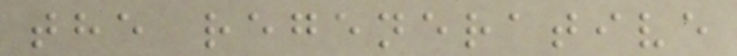the regenerative
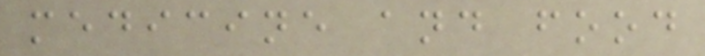medicine and food
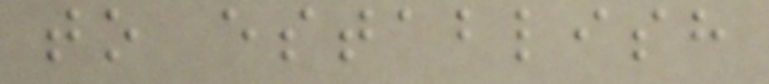to establish
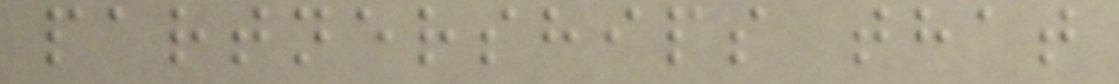partnerships that
